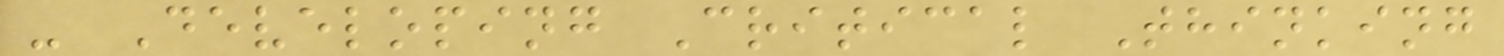- Developing Critical Thinking
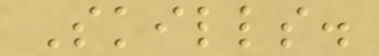Skills.
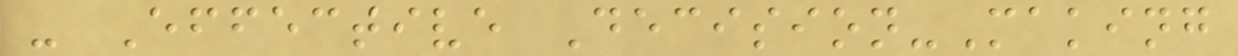- Effective Decision-Making
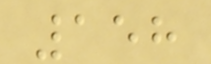158
